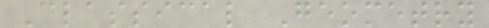Classical Geometry
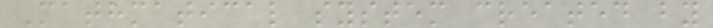Mathmatical system created by
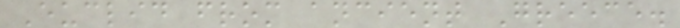Euclid from ancient Greece.
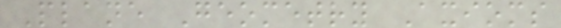Plane Geometry Axioms
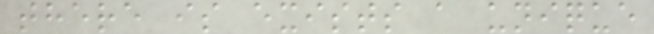there is exists a unique
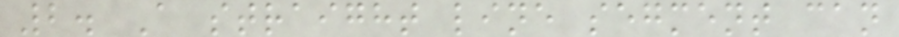2. A straight line segment can
